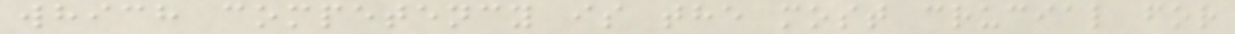which competency is the most crucial for
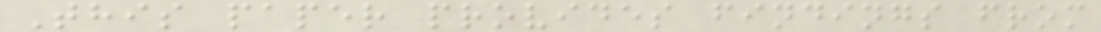This paper provides findings from
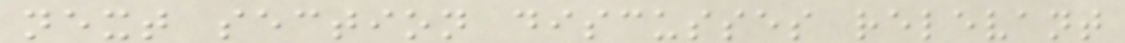next section discusses relevant
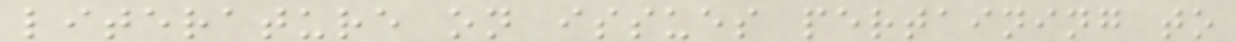literature on issues pertaining to
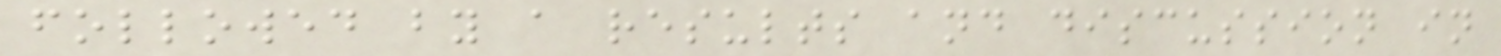followed by a results and discussion in
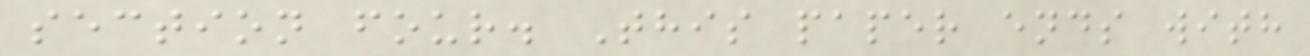section four. This paper ends with
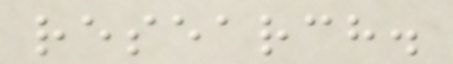research.
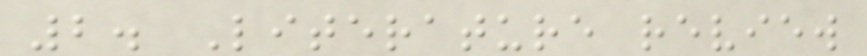2. Literature review
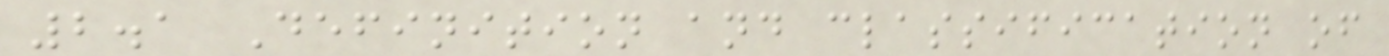2.1 Definition and classification of
